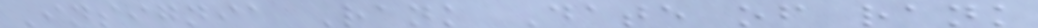Insignia Rank Date of rank
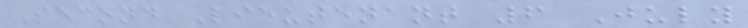Second Lieutenant 6 July
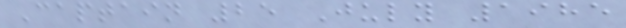Captain 25 July 1985
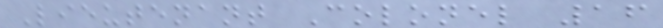Lieutenant Colonel 16
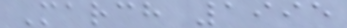March 1995
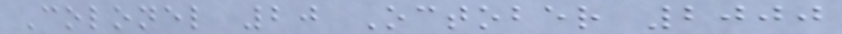Colonel 20 October 2000
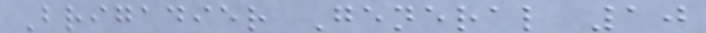Brigadier General 10
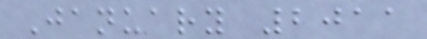January 2011
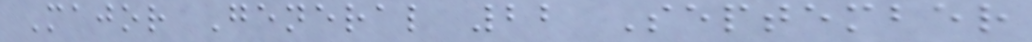Major General 22 September
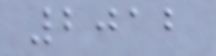2012
